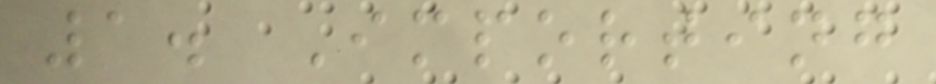1. Importing
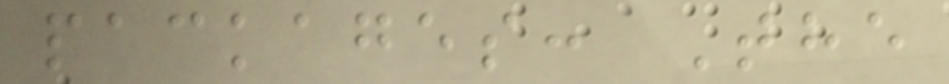packages: The
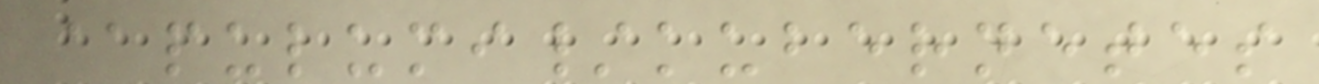@pulumi/kubernetes
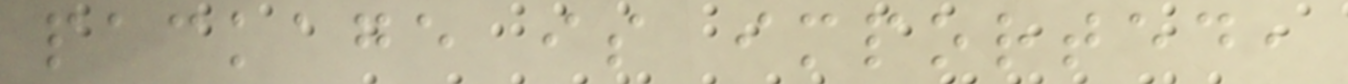package is imported,
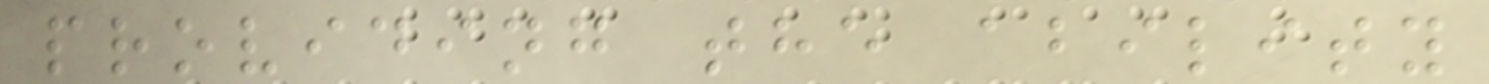providing the ability
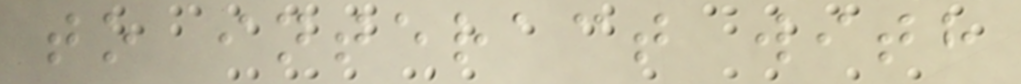to interact with
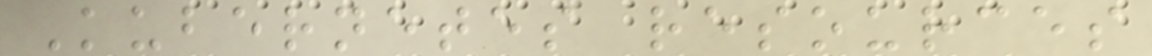Kubernetes resources
